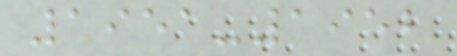1951-1952
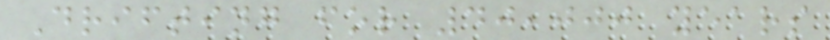Drifting for 40,000 years
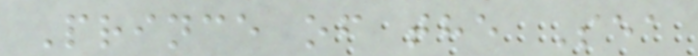Prince of the Sea
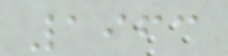1963
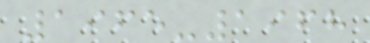1965-1968
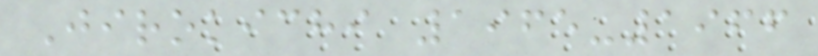Jirokichi 1965-1966
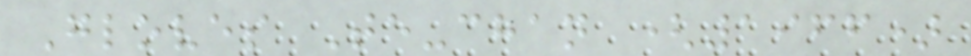Gloves Te-chan (1966)
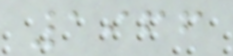1966
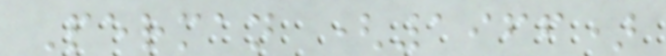Perman (1966)
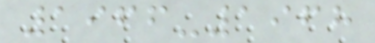1966-1968
